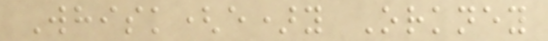Whisk(e)y Orkney
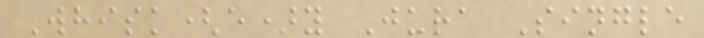Whisk(e)y Jura Single
